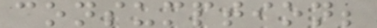consumption;
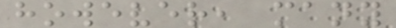however, many
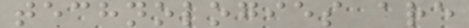technologies are
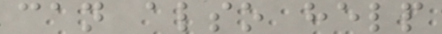can also help
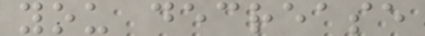you decrease
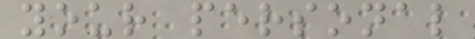your personal
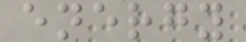energy
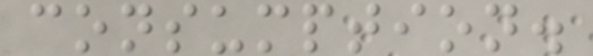consumption.
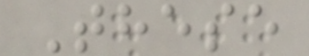These
